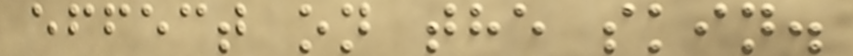effect on the skin.
